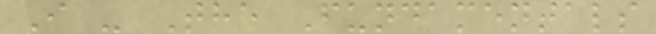I - The Fundamentals
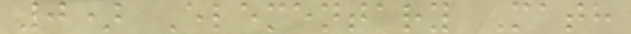0) Elementary Math
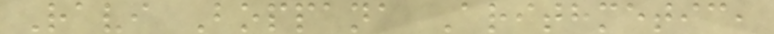Ravi Boppana Arithmetic,
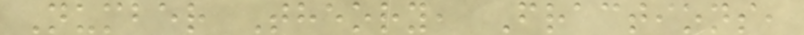Number Theory, Fractions,
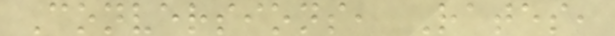Conversions, Rates,
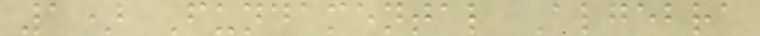1) Fundamental Algebra
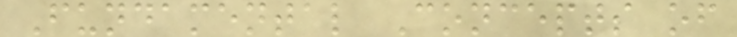Fundamental Concepts of
